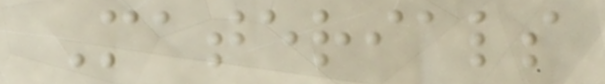Materials
